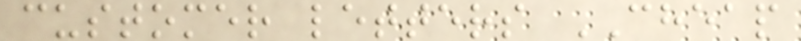customer letters CHEAP
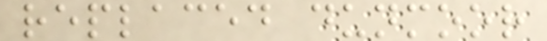replaced dunmoor
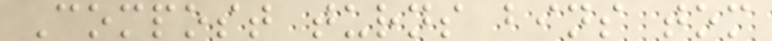Compost turns bins tom
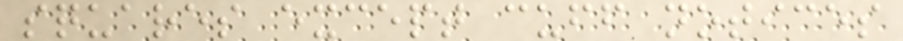squares except cuff notices
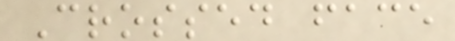Crossed face
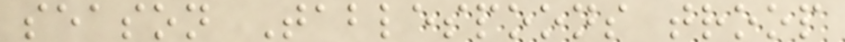season Tablespoons troop
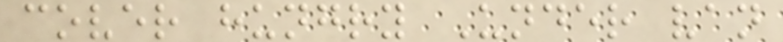cover hungry Under van
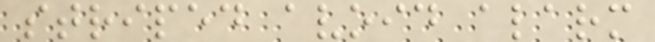striped avoid alarm
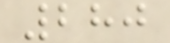280
